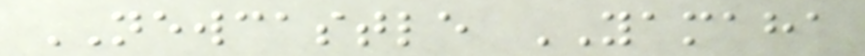NEWCASTLE YAMAHA
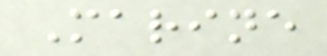Marine
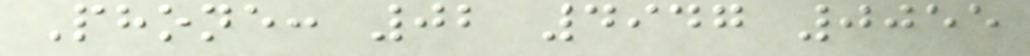Phone: 02 4947 0055
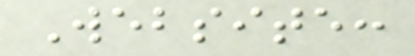Website:
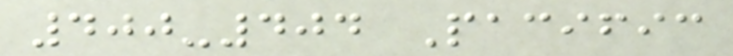400-404 Pacific
